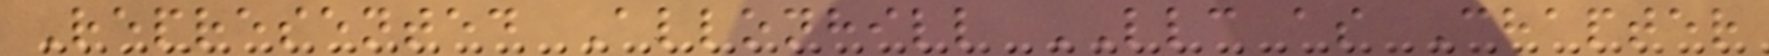Represented Allonhill LLC as Chapter
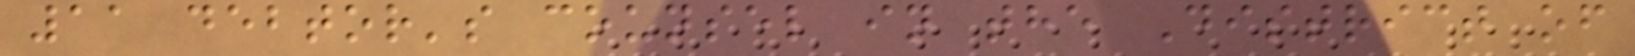11 debtor's counsel in the District of
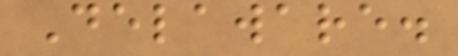Delaware.
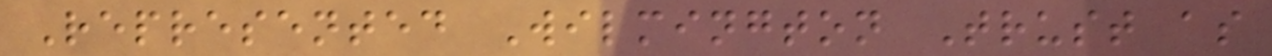Represented Wilmington Trust as
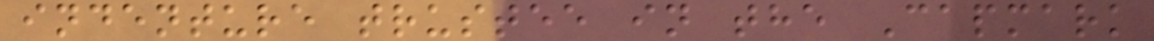indenture trustee in the Capmark
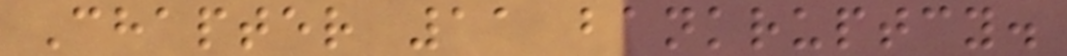Chapter 11 bankruptcy.
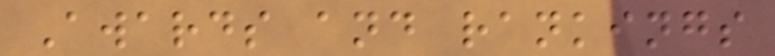Awards and rankings
